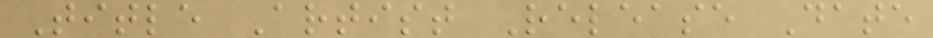Title Artist Release Date
